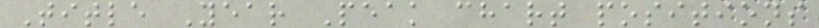Title Year Peak chart positions
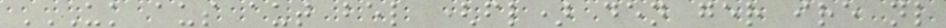UK AUS AUT BEL (FL) DEN GER IRE NL
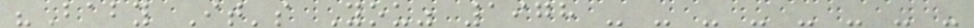"Baby It's You" 1978 - - - - - - - -
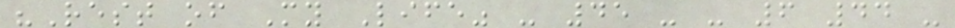"Rest of My Life" - 45 - - 6 44 -
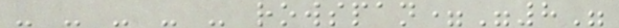- - - - - rowspan="8"
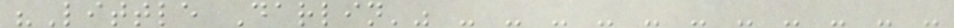"Little Darlin'" - - - - - - - - - - -
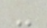-
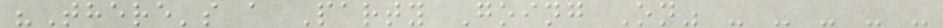"There's a Party Going On" - - - - -
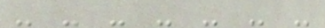- - - - - - -
